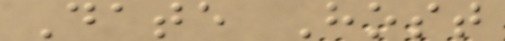Date Host
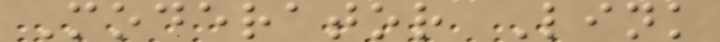Moderator Link
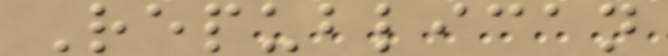Republican
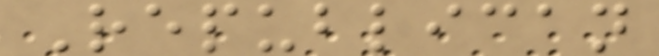Republican
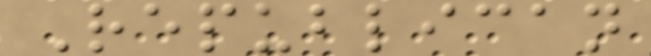Republican
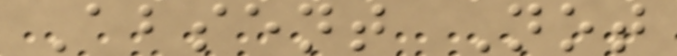Absent Not
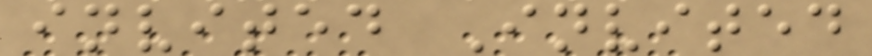invited Invited
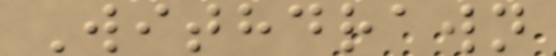Withdrawn
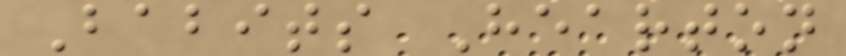Babits Hearton
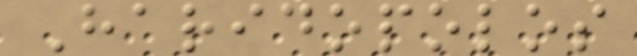Haridopolos
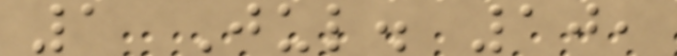1 Jul. 10,
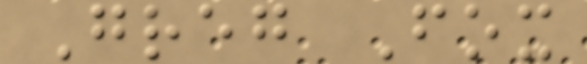Greg Fox
